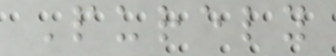Purely
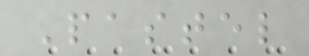Pastel
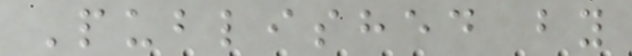Published by
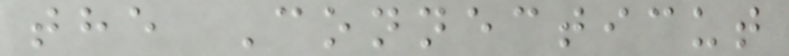the Connecticut
